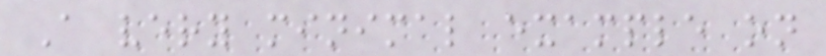A very minimal example on
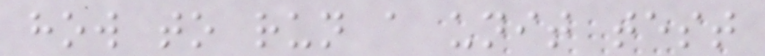how to run a unit test
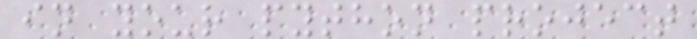in your python project
